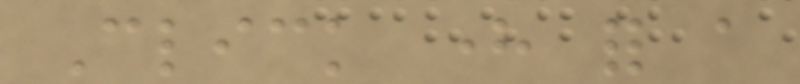Click here for a
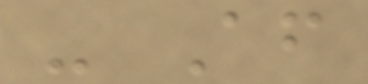- After
